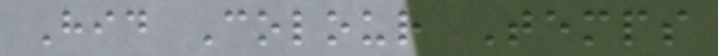Hid Colour Temps
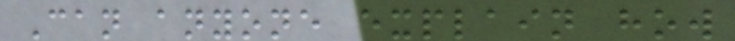Can anyone explain how
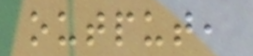output,
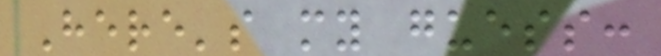Here's my guess:
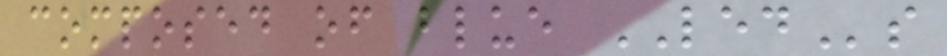composed of blue LEDs
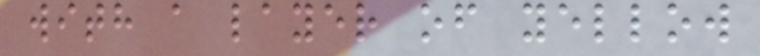with a layer of yellow
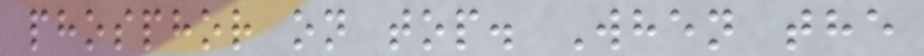phosphor on top. When the
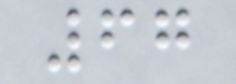67
